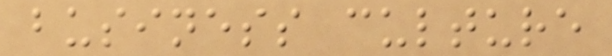business culture
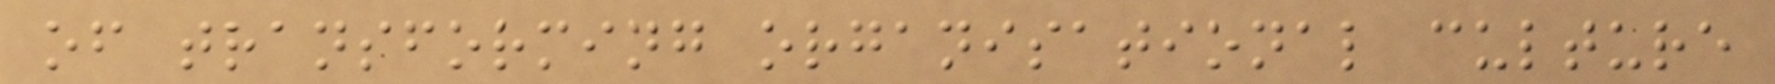of transforming organisational culture
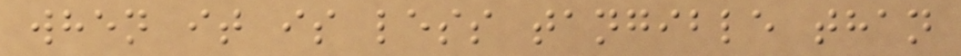when it is less tangible than
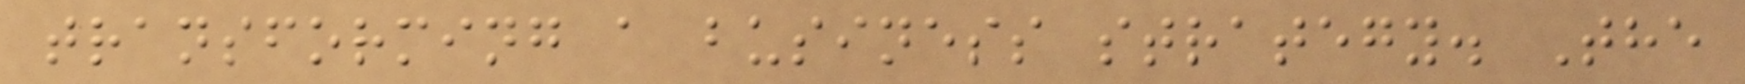transforming a business strategy. The
